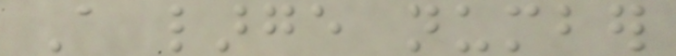A large number
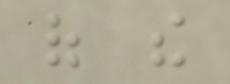of the
